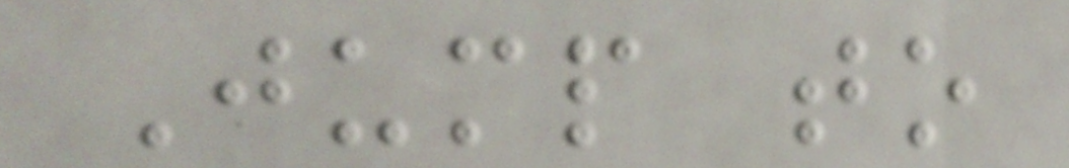Jump to
